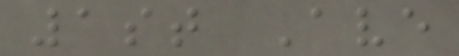1st Ave
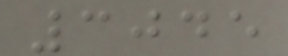3045
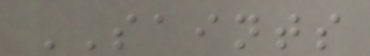SAINTS
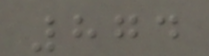874
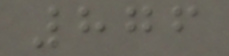876
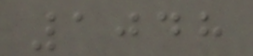1048
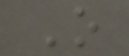O
